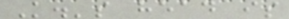K.'s head is
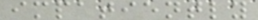impatiently
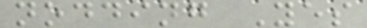nodding Yes
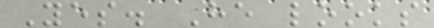Yes. He looks
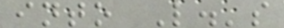into L.'s
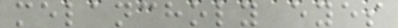melancholy eyes
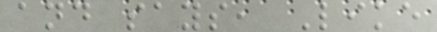and says, Like
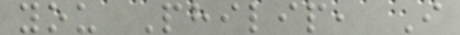you Philip, I
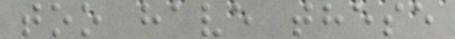too have these
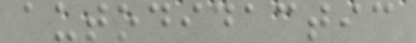autodidactic
